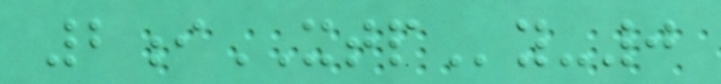2iXTPy-0
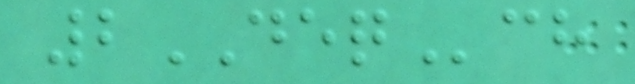2DEQch
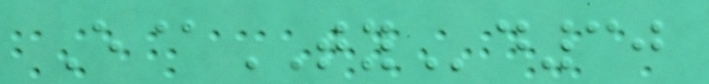E@TYd30
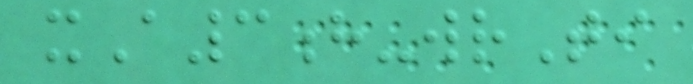xA3h-wrTi
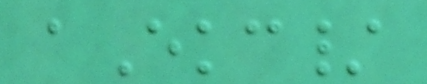aEkc/
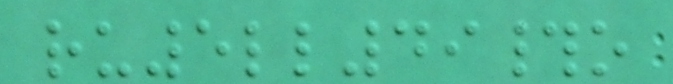ru5ll49#o
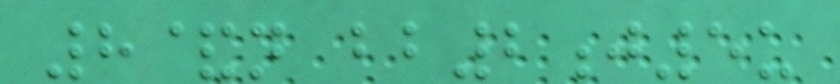8&n bb2j5u
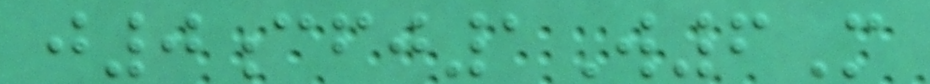j0cfj1W6M
